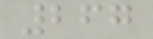267
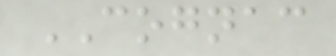COGNAC
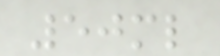50ml
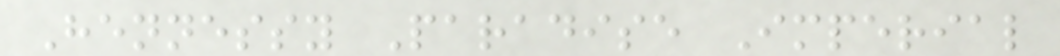Hennessy Paradise Imperial
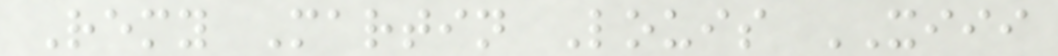Remy Martin Louis XIII
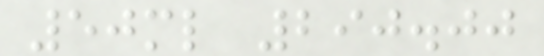50ml 290.00
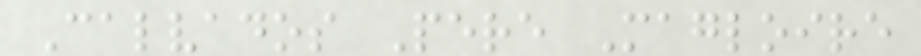Calvados Pere Magloire
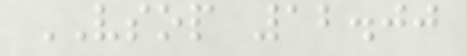VSOP 12.00
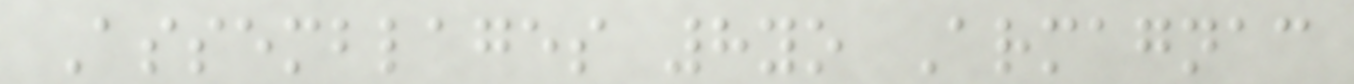Assemblages 8yo Armagnac
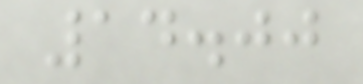14.00
